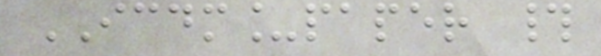ICDM_paper #
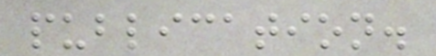publication.
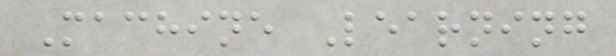Machine Learning
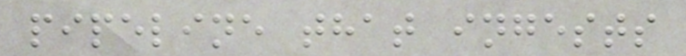pipeline that ingests
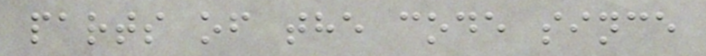parts of the code since
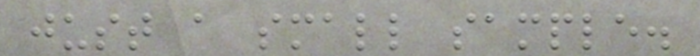just a small sample.
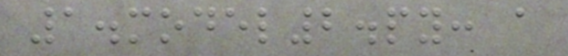1.model2.py: a
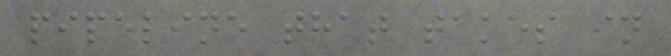pipeline that takes in
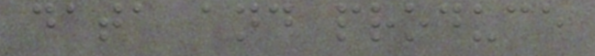data and produce
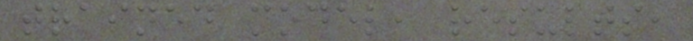trained model, results,
